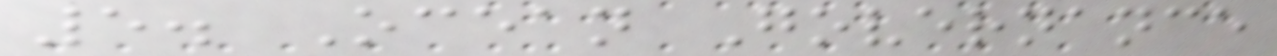5. Ocean Governance
